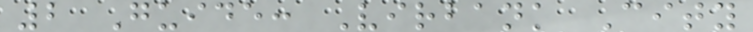2 Guide: Virbank City
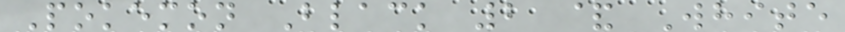Pokemon Black 2 & White
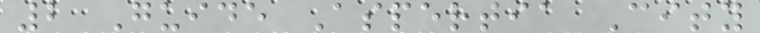2 Guide Aspertia City
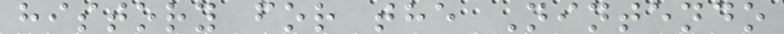history for the Nintendo
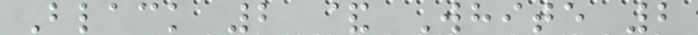Black 2 & White 2
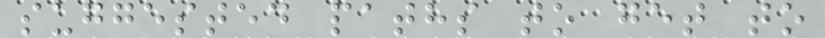suggested paths to get to
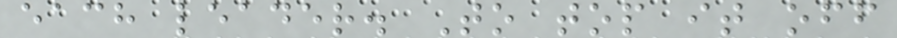each leader. To top it off
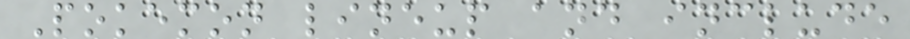Pokemon lineup and include
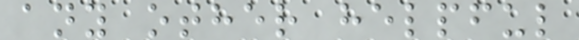any other helpful
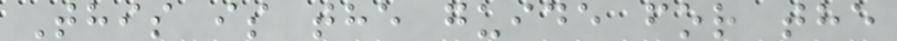This is the guide for the
